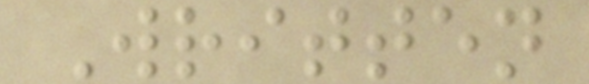Written
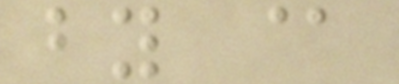by @
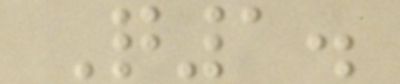Q1.
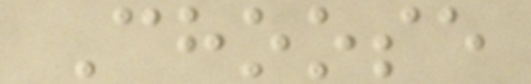Choose
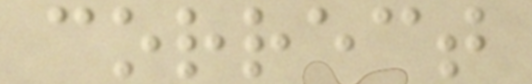correct
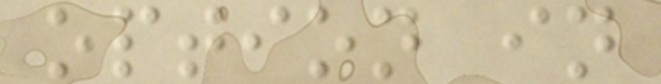option in
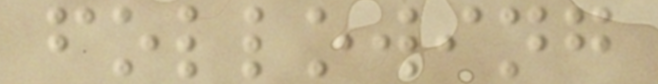following
